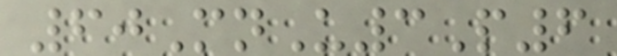60MnU3P6
